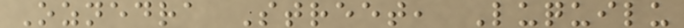Oznedra Street, Luquilu
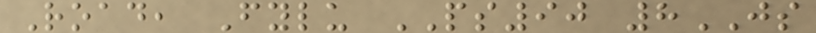Road, Fylu PS90 8JS
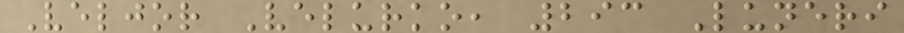Veljor Velurko, 293 Luneri
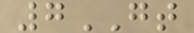7GT
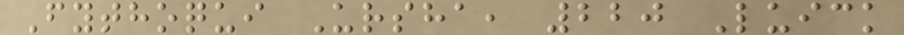Fythoqui Ursha, 220 Luick
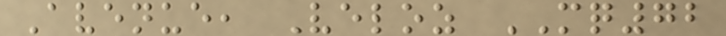Avenue, Veloz MQ72
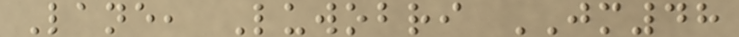Lane, Luwobri JM48
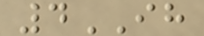4IH
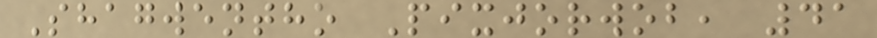Shagwentho Pixjorwob, 41
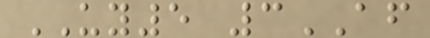UY5 3AF
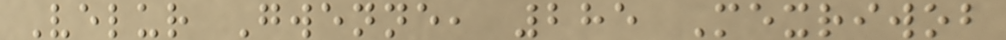Velur Gwenne, 285 Mexriwob
